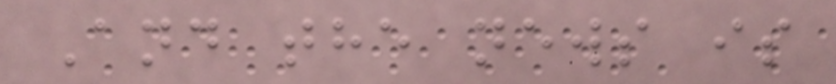And the news is
